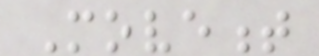Movement
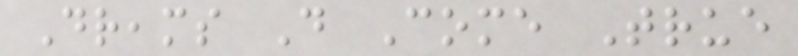Dreams Do Come True
